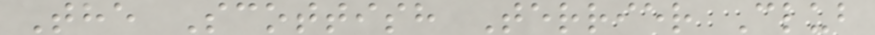The Scottish Terrier Club
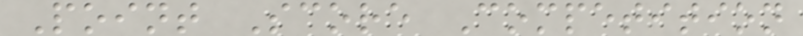Point Score Competition
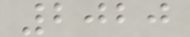2020
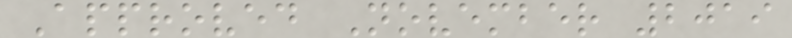Approved November 2019
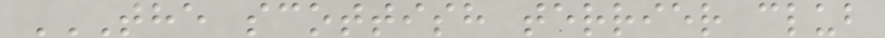THE SCOTTISH TERRIER CLUB
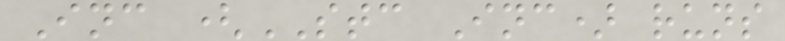Inc (STC Inc) runs
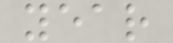year
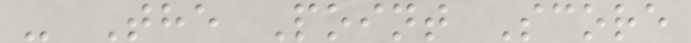- The Point Score
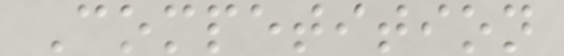Competition
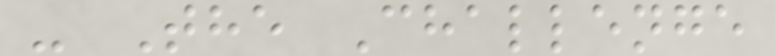- The Challenge
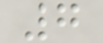7
